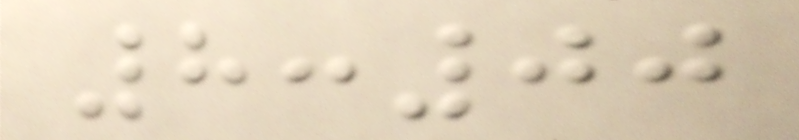8:00
